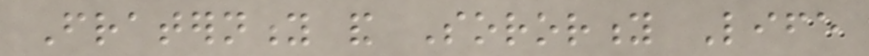Fraternity and Sorority Life
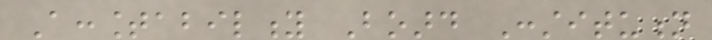Accountability Board Constitution
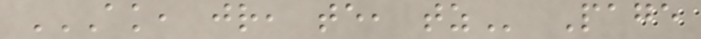AK, JR, TE, TZ Page
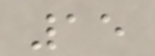15
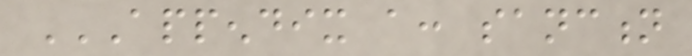APPENDIX A: SANCTION
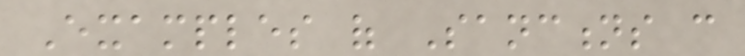Examples of Sanctions can
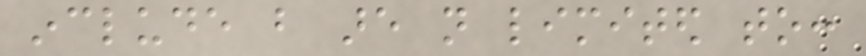include but are not limited to:
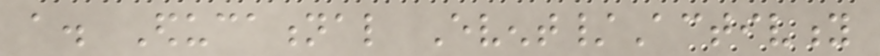a. Educational Event/Activity
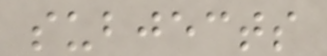subjects
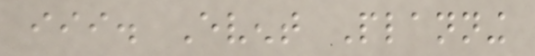iii. Event Planning
